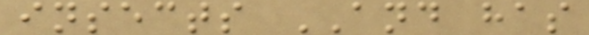insects AND has
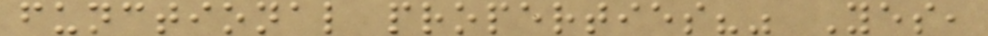functional properties?" Yes,
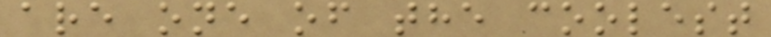are one of the coolest
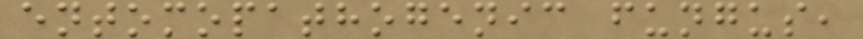entomopathogenic fungus,
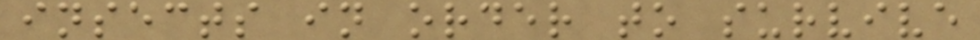insects in order to survive
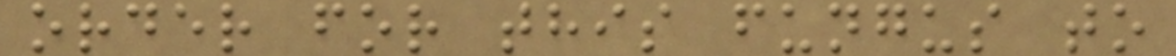order for this fungus to
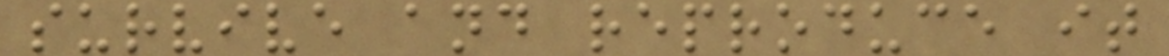survive and reproduce it
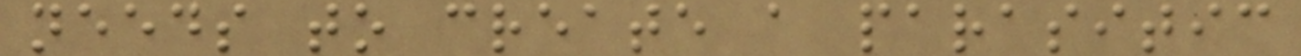needs to create a parasitic
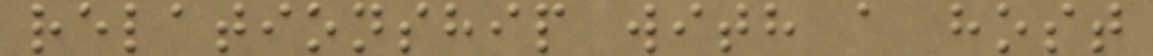relationship with a host
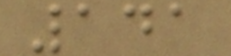141
